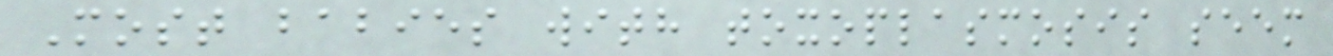Most babies with toxoplasmosis seem
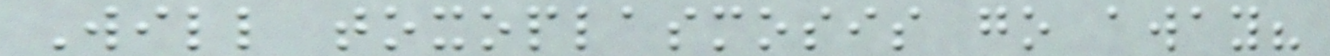Will toxoplasmosis go away?
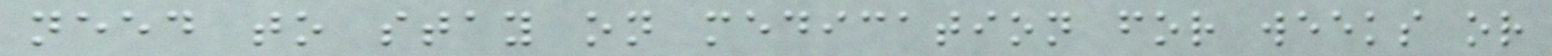need to stay on medication for weeks or
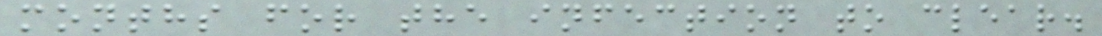months for the infection to clear.
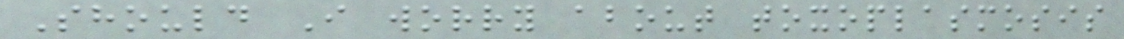Should I worry about toxoplasmosis
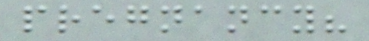pregnancy?
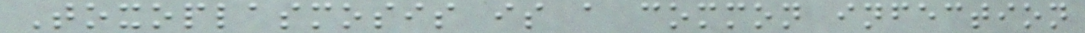Toxoplasmosis is a common infection
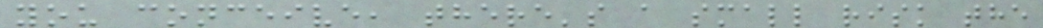you conceive, there's a small risk the
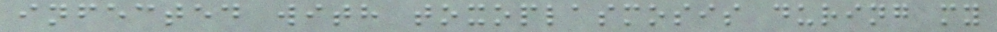infected with toxoplasmosis during my
